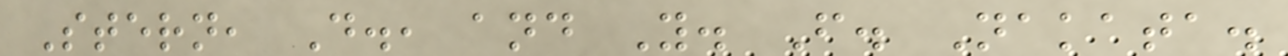Stern, D., and Y. F. Nakata.
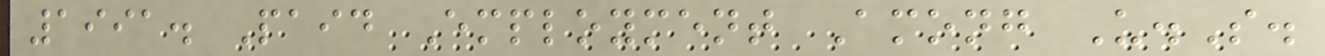1991. Paid Employment Among U.S.
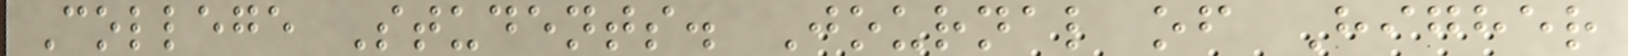College Students. Journal of Higher
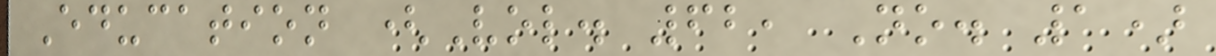Education (Vol. 62, No. 1)
